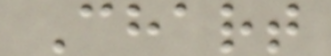Chart
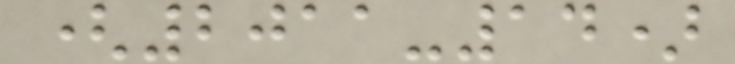(2011-14)
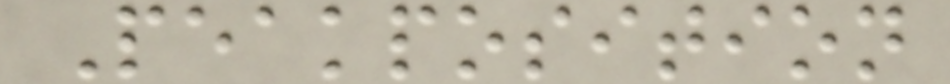Peakposition
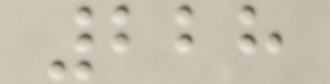228
